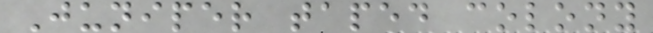Juniper taped colony
